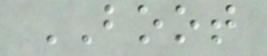BOOT
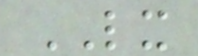LX
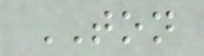TON
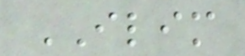ILIM
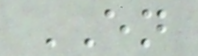EN
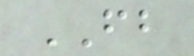FB
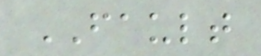FAULT
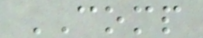COMP
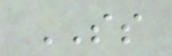SS
